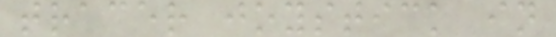tracer joystick in
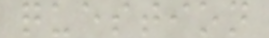question
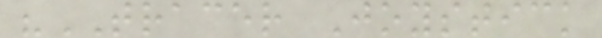"TRACER Joystick
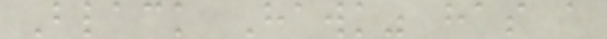Black Hawk" has a
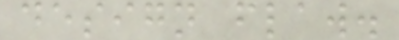design flaw.
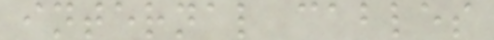internal cables
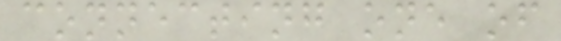connecting one of
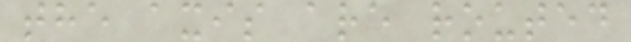the axis are routed
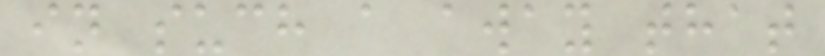in such a away that
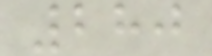280
